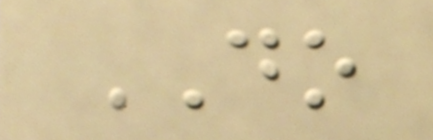DO
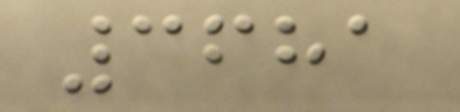3681
